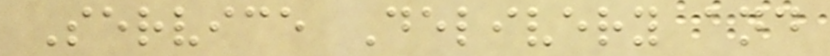Service Delivery and
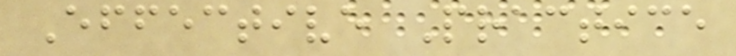Effective Practice
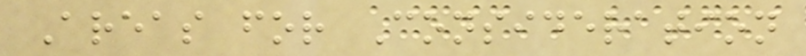Areas for Consideration
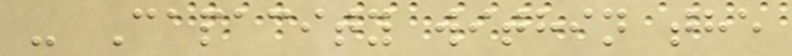- Capacity within the
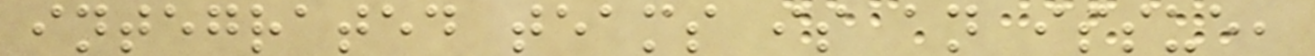integrated teams is an issue,
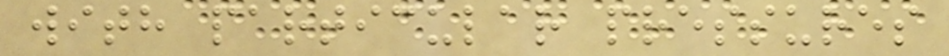with particular pressures
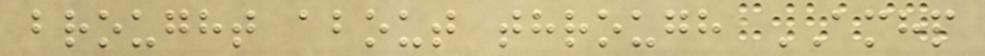brought about through AMHP
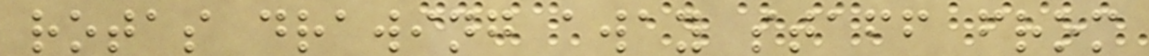rotas drawing away staff from
